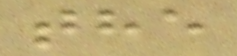the
